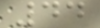44
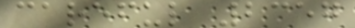careful 2357
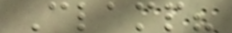Clamp?
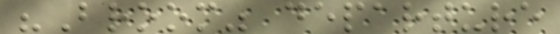"Broom" departure
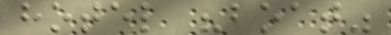hotel "boat"
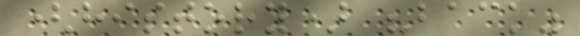(history) "back"
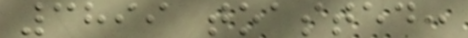3899 toasted:
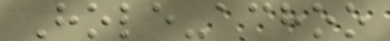Hole-achoo
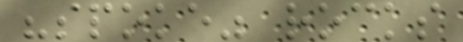"spoke" rocks
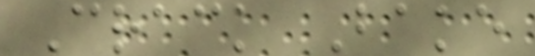Crack Bake
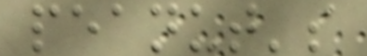peanut's
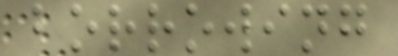borrowing
